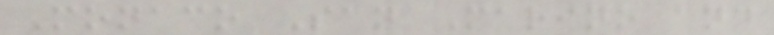Monaco San Marino and
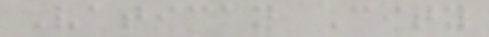Vatican City
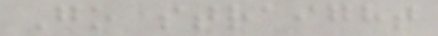Go straight
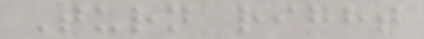Turn right
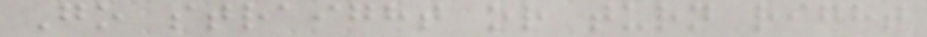Go straight or turn right
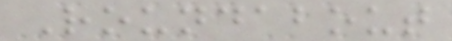Roundabout
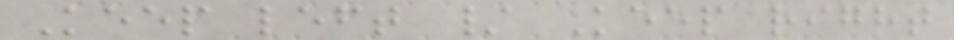Keep left / Keep right
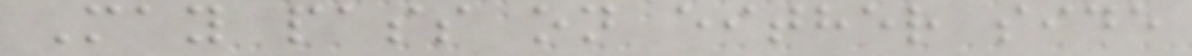May pass on either side
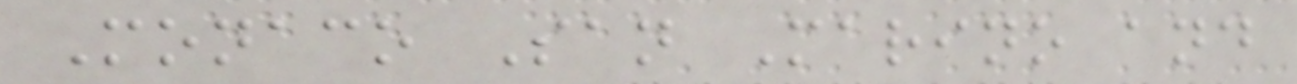Monaco San Marino and
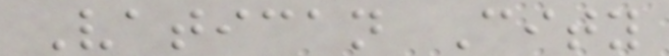Vatican City
